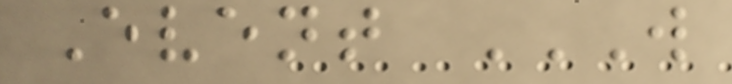Event W
